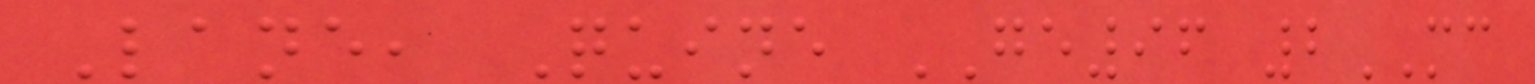Lane, Quine GE96 2MC
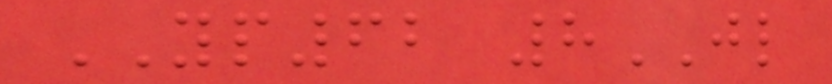YP62 8JL
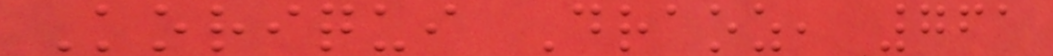Koriqui Draoz, 761
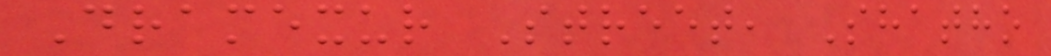Dramexur Street, Shatho
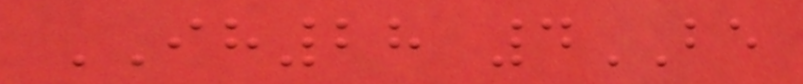IH28 4BE
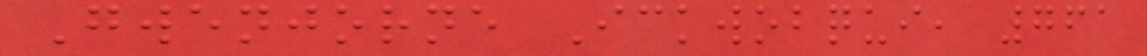Gwenjorne Ickwobqui, 761
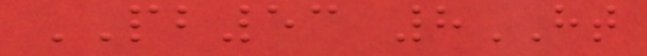PB53 8HT
